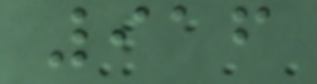916
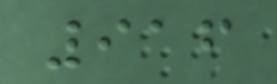916
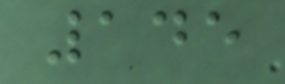145
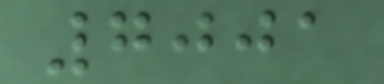7001
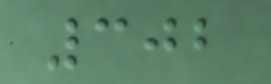302
